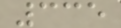335
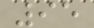95
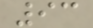93
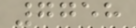7758
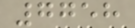7758
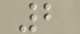2
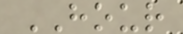HOUR
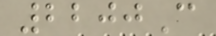2200C
